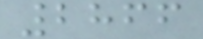2866
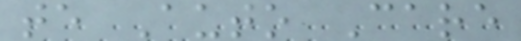te Auto Care
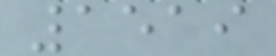1519
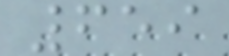659
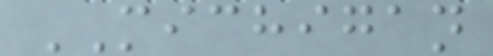MICHIGAN
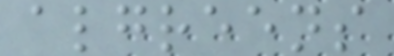algreens
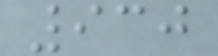930
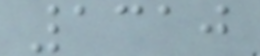1310
